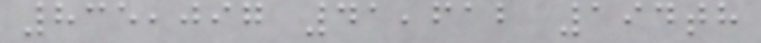835,097 41,612 194th
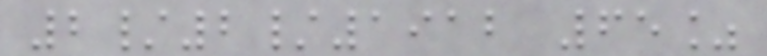2/2/1912 65%
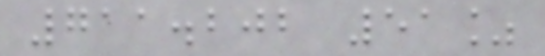711.202 51%
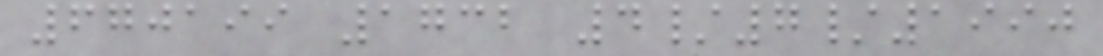670199 1732 4/7/1990
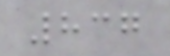837
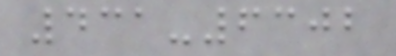431-6302
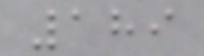189
